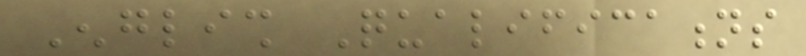English Qualifications
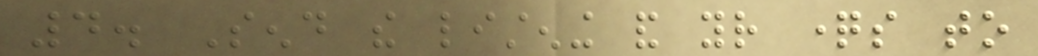4. Send the listening and your questions to
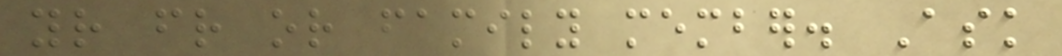your friend or family member. Ask
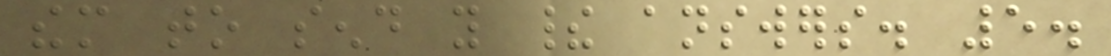them to send you their answers. 5.
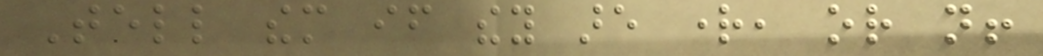Tell them if they are right, or not!
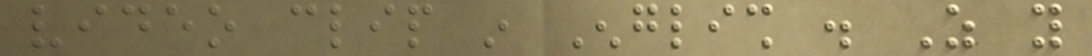video clip in English . As you
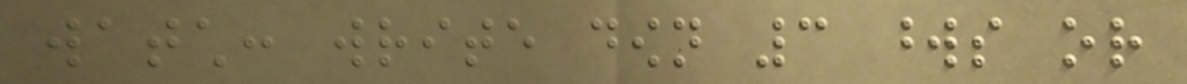watch: write down 3 words or
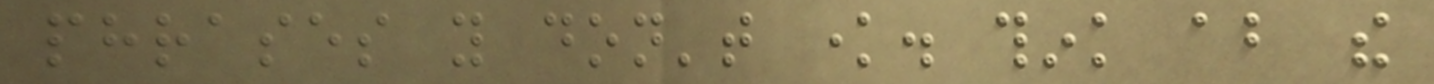phrases you don't know. think about the
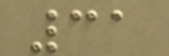31
